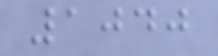1040
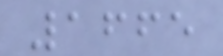1665
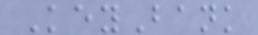KeyBank
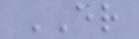ER
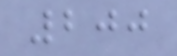200
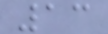13
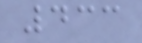433
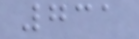731
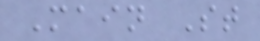Main St
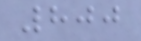800
